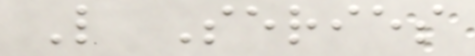L Series
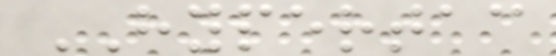HYPERTAC
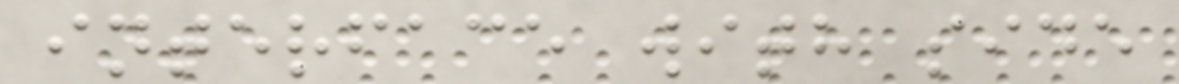interface with side
